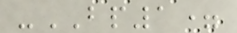-BP1=
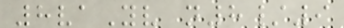8vaYv n8/9
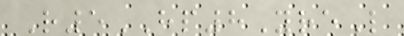R5HP8YreL
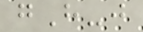gH-j
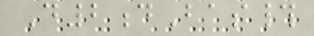D2dBas#
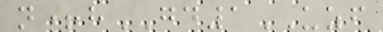n+hGD1UZF
